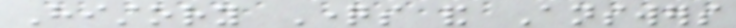History Questions and Answers
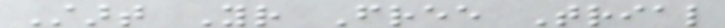Start Your Free Trial
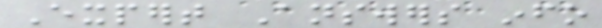Expert Answers info
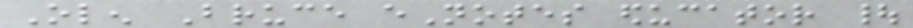Olen Bruce eNotes educator |
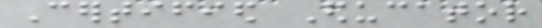Certified Educator
